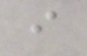i
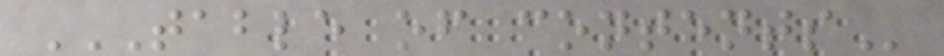TABLE OF CONTENTS
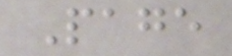Page
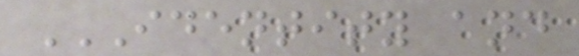IDENTITY AND
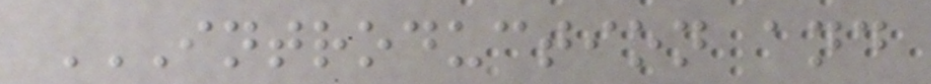INTRODUCTION AND
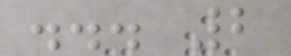... 2
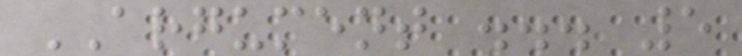ARGUMENT ... 5
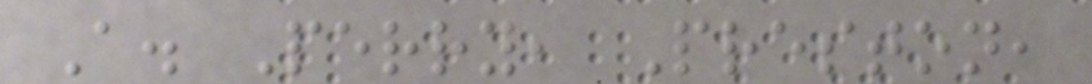A. Perry, Preston,
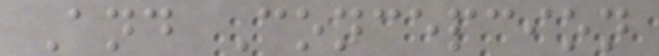And Concepcion
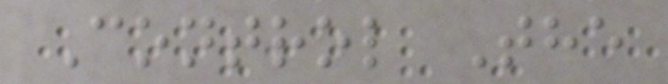Control The
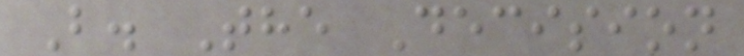B. The Decision
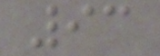93
